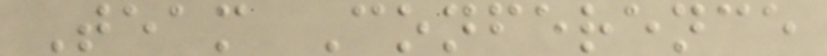Team Conference
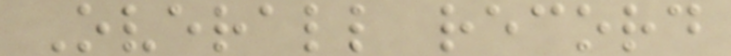Overall record
